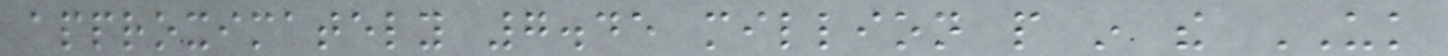approximately 7.45 million people in the UK
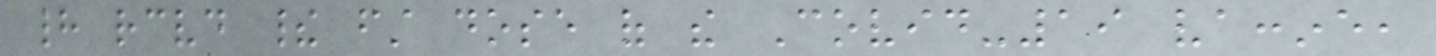had received their first dose of the Covid-19 vaccine,
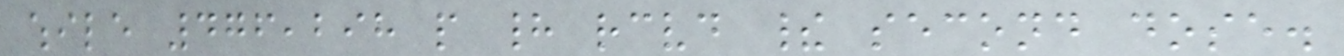while 476,298 people had received their second dose.
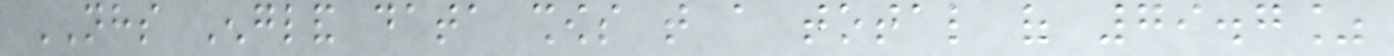NHS England data shows that a total of 79.7%
